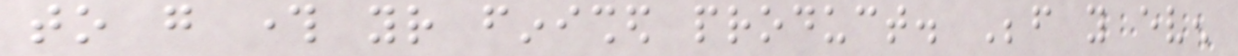to go through your finished product. Before you even
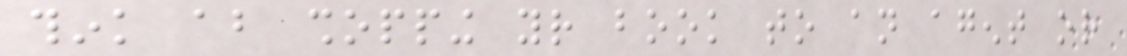think about shopping your book to an agent or
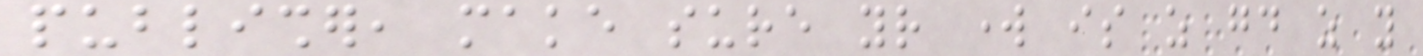publisher, make sure your work is as good as you
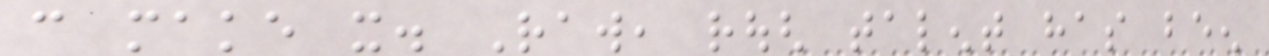can make it. Raw, rough talent has been
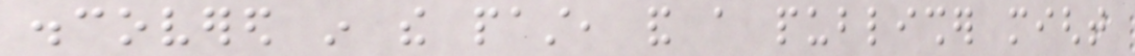discovered in the past, and a publisher might
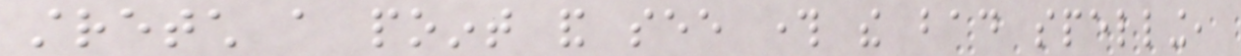stretch a point and see through the bad spelling,
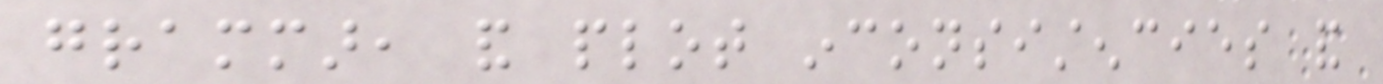grammar, and plot inconsistencies and
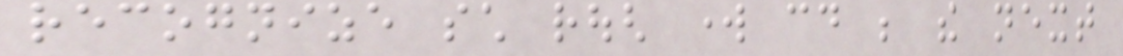recognize such rough work could be the next
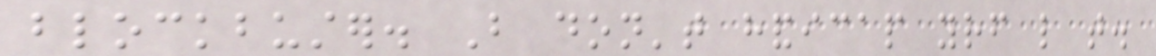blockbuster. But don't handicap yourself like that.
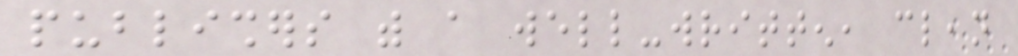publishers with a well-written, clean
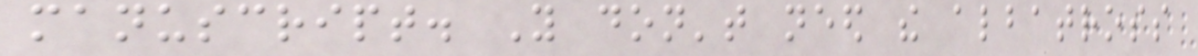manuscript. You don't need the albatross
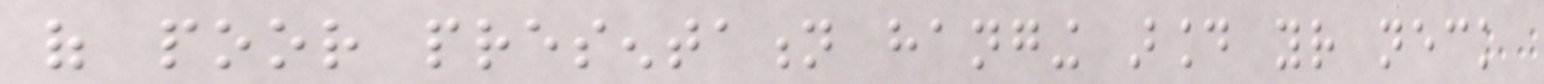of poor presentation hanging around your neck
